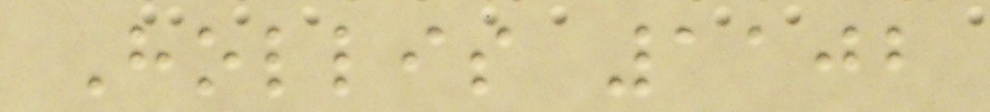Hollis 1102
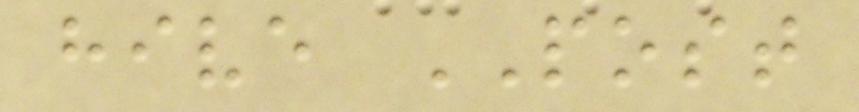hive POST
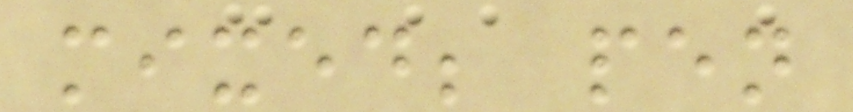mixed; pen
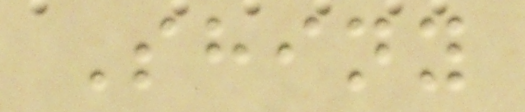Shiny
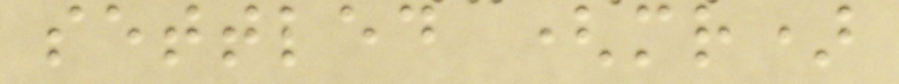settled (mr)
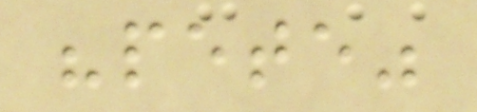"pete"
